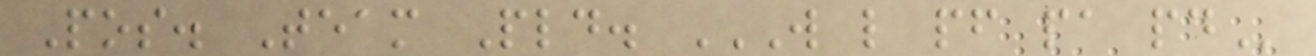Pos. Team Pld. W L PF PA PD
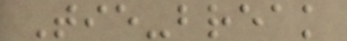Tie-break
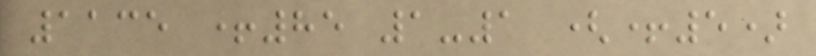1135 +85 1-1 (+5)
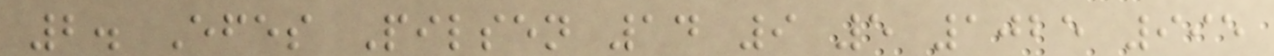2. Efes Pilsen 14 9 5 1025 995
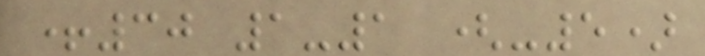+30 1-1 (-5)
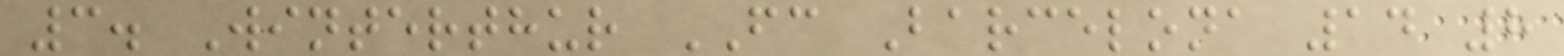3. Winterthur FC Barcelona 14 8
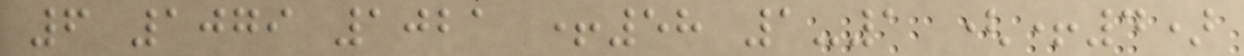6 1079 1021 +58 1-1 (+4)
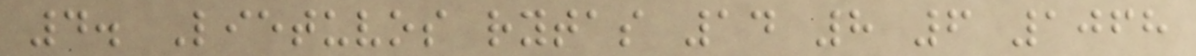4. Lietuvos rytas 14 8 6 1068
